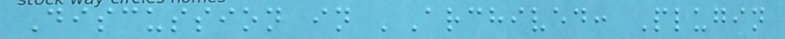Discussion in 'Archived: Plugin
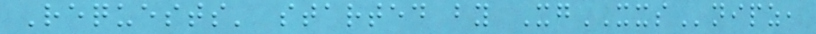Requests' started by XgXXSnipz,
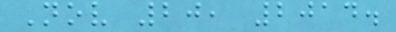Nov 20, 2014.
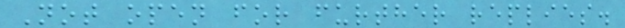Not open for further replies.
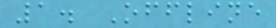1. Offline
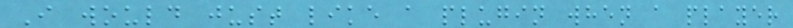I would just like a plugin when a player
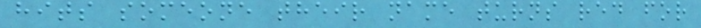hits someone their name turns red for
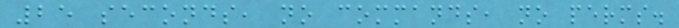25 seconds, no commands, no perms.
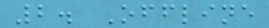2. Offline
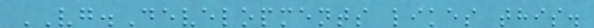VG.Developments likes this.
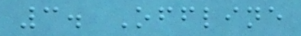3. Offline
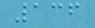136
